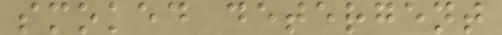smoked detergent
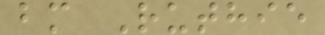bm Ruthie
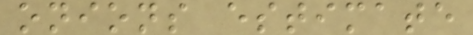onions estimate
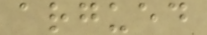argued
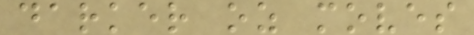darker oz moves
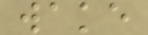wake
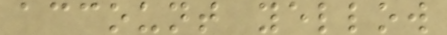account yellow
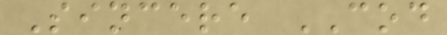Sincere COD
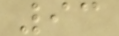93
